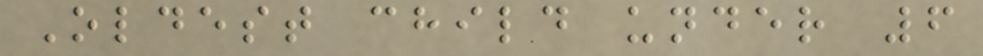Oldest child under 6
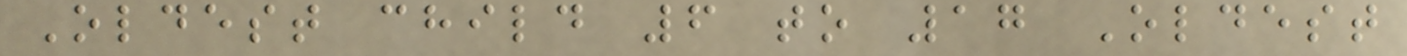Oldest child 6 to 17 Oldest
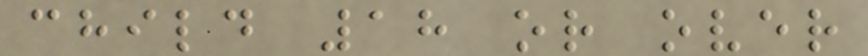child 18 or over
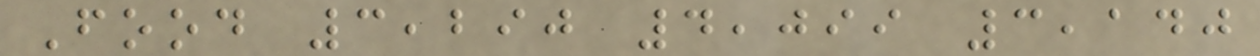Food 3,290 4,099 3,140
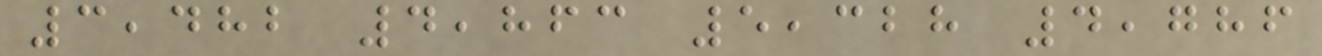3,482 4,863 5,328 4,786
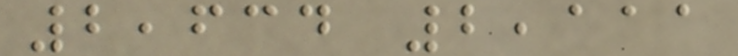2,634 2,111
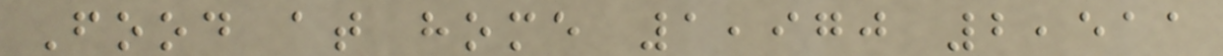Food at home 1,970 2,511
